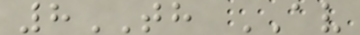8TH AV
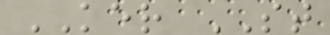KER ST
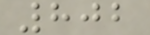802
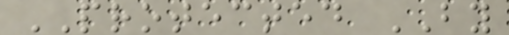PROTECTED BY
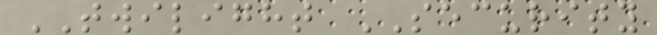TWILIGHT SECURITY
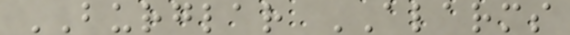BURGLAR ALARMS
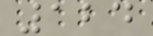124
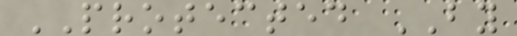PROTECTED BY
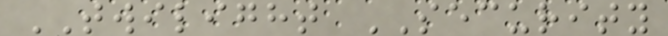TWILIGHT SECURITY
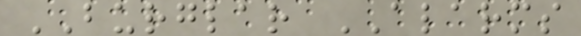BURGLAR ALARMS
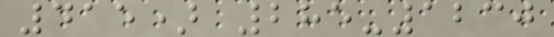415) 285-1230
